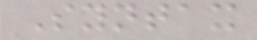Syntax
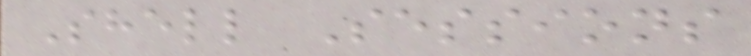Shell Sessions
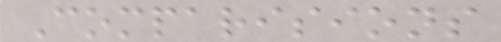Comparisions
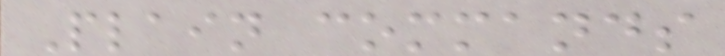Plain commands
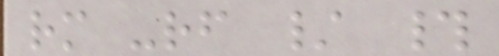rm -rf / #
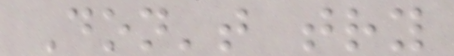Don't try
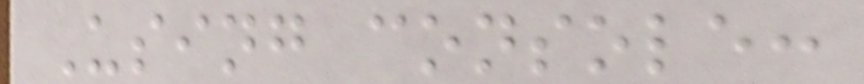Using console:
